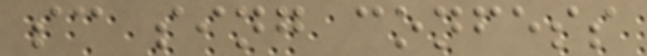sc sing confess
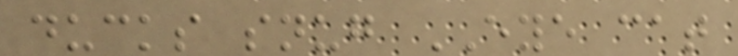ducks snug EYE cat
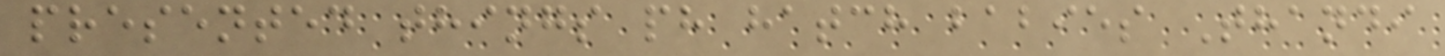presented things ph hatch babies Thandi
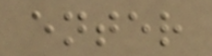enter
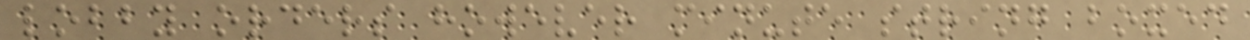lobby orders however minute string boxed
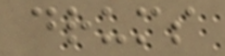drums
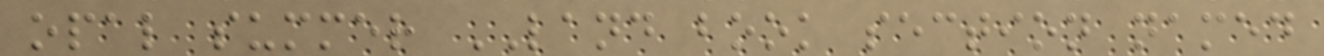opal summer LAND book section named
